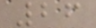26
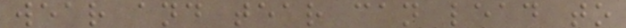wear and tear can lead to
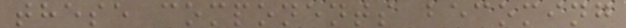these components becoming
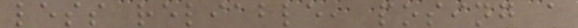less reliable, posing a
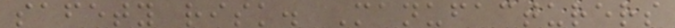safety risk. Manufacturers
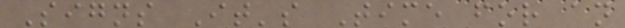Signs It's Time for an
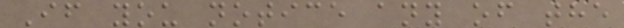If you notice any of the
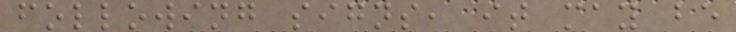following signs, it may be
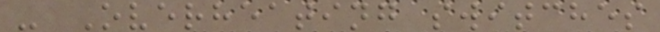- Overheating switches
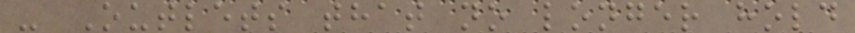- Outlets that no longer hold
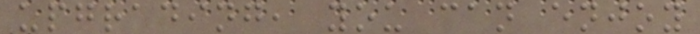upgrading, you can enjoy
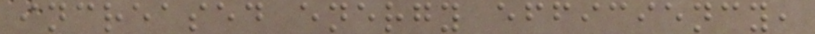increased energy efficiency,
